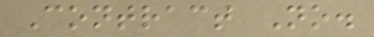Contract No.
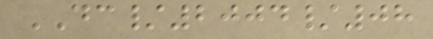DC/2004/08
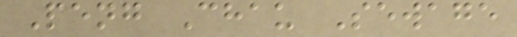Peng Chau Sewage
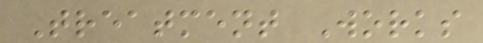Treatment Works
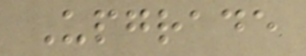Upgrade
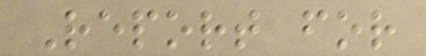Report for
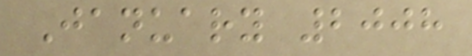January 2008
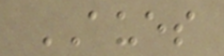AUES
